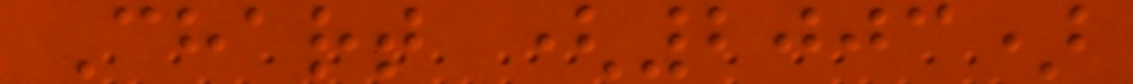Chart (2003)
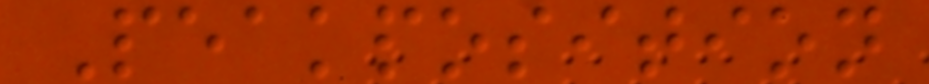Peakposition
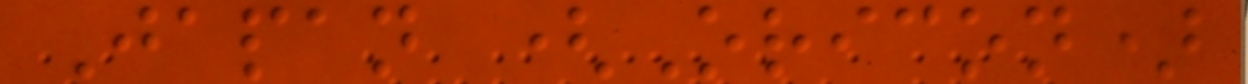Japan (Oricon)
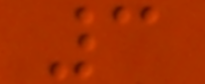3
